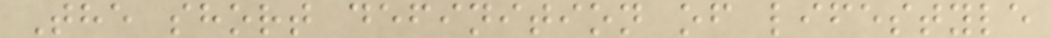The short definition of lifestyle
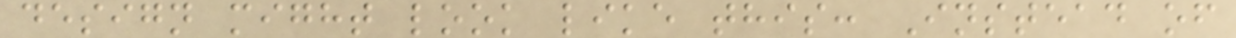design might look like this: Instead of
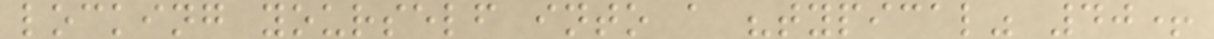locking yourself into a "typical" 40+
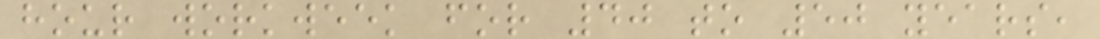hour workweek for 40 to 50 years,
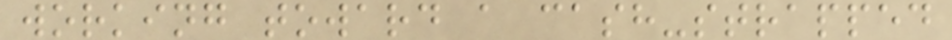working toward a cash-strapped
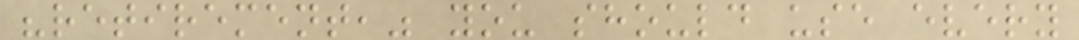"retirement," you should use every
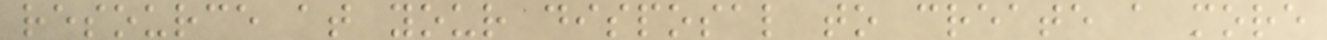resource at your disposal to create a more
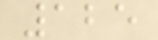125
